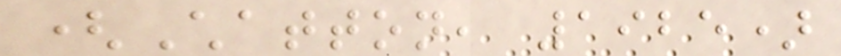(Chatton, 1925)
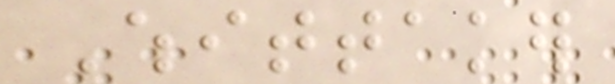Whittaker
